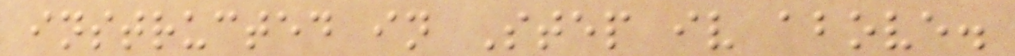instructed in Step iv above.
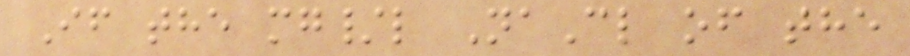If the mg/l NaCl of the
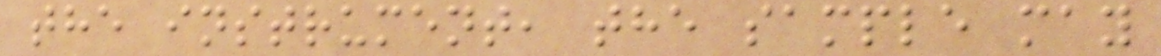the instrument, the sample may
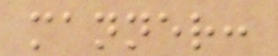manner:
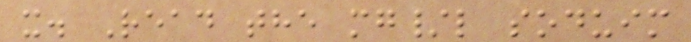x. Read the mg/l soduim
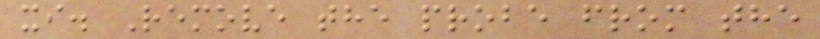xi. Remove the probe from the
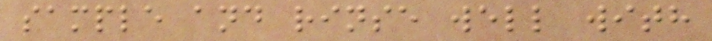sample and rinse well with
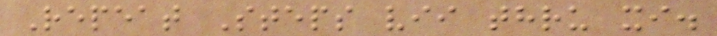Repeat Steps vii thru xi.
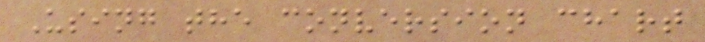Using the conversion chart
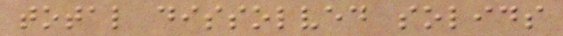total dissolved solids
